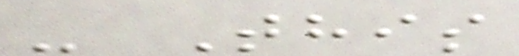- This
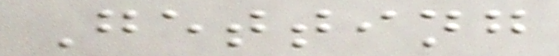Getting
